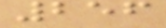256
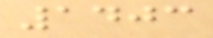1403
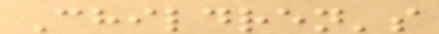Children's
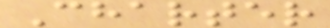Charter
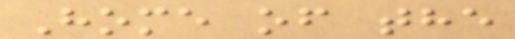Home of the
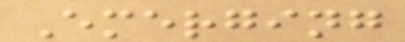Emerging
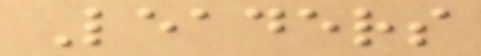Leaders
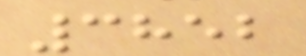3852
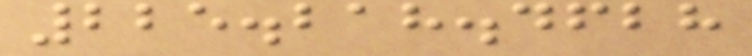225.218.4628
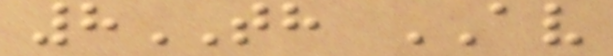8TH AV
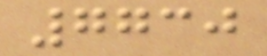7730
